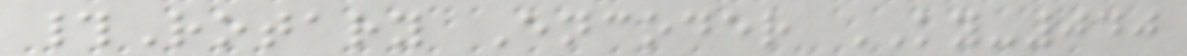#Rotary Encoder KY-040
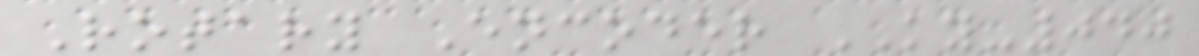Rotary Encoder KY-040
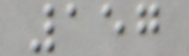157
